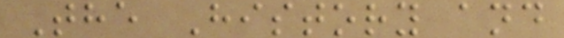The History and
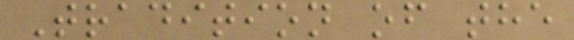Tradition of the
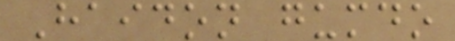Haidon gumdo
